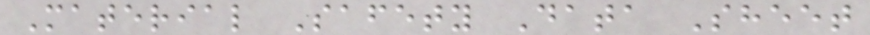Material Safety Data Sheet
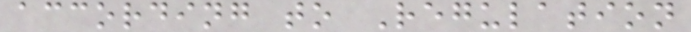according to Regulation
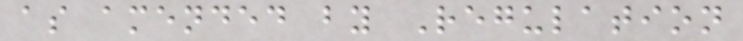as amended by Regulation
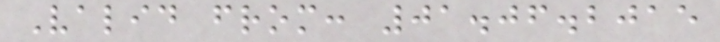Valid from: 01.06.2015
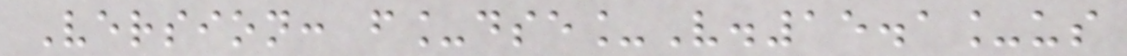Version: f_dse_V.15.1_us
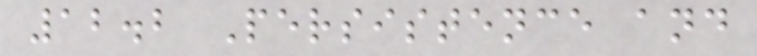12.2 Persistence and
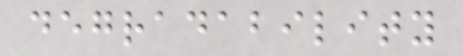degradability
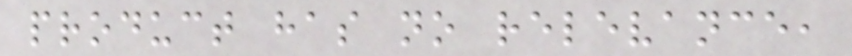product has no relevance,
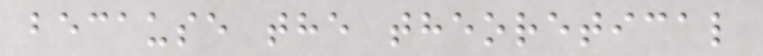because the theoretical
